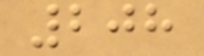208
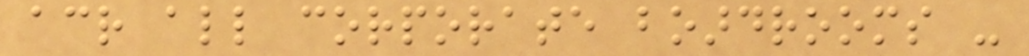across all corporate boardrooms -
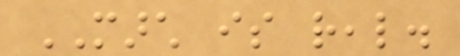MARCH is real.
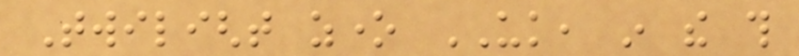Twilight zone UK, in the this
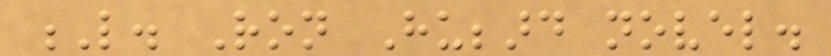L. Ron Hubbard novel.
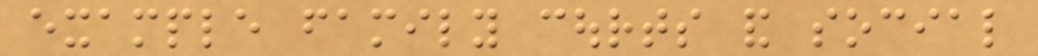example family courts and social
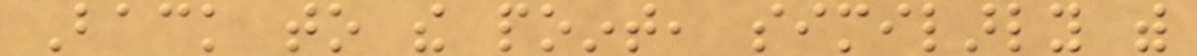Back to the point, similarly with
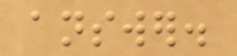answer.
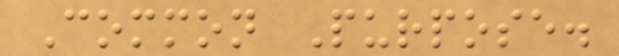Common Purpose.
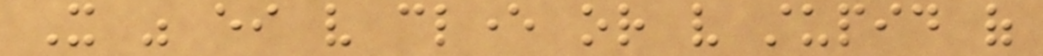It was either very clever or very stupid of
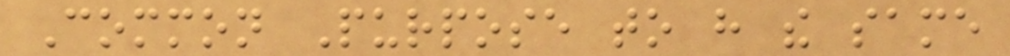Common Purpose to have the same
